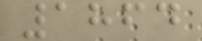1864
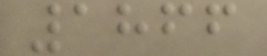1866
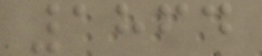1864
